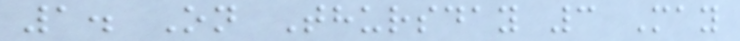1. On Thursday 3 May
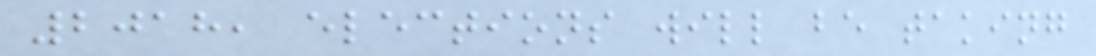2018, elections will be taking
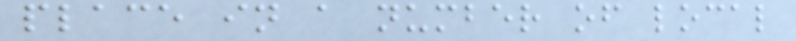place in a number of local
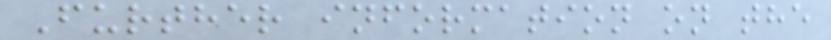Further information on the
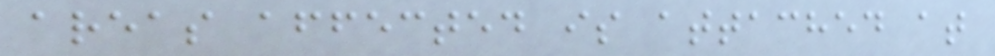areas affected is attached at
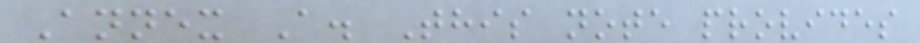Annex A. This note provides
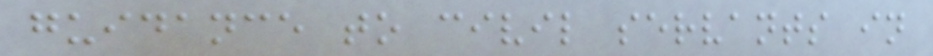guidance to civil servants in
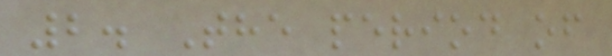2. The period of
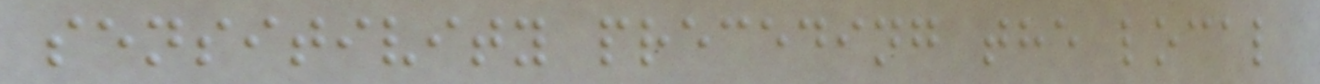sensitivity preceding the local
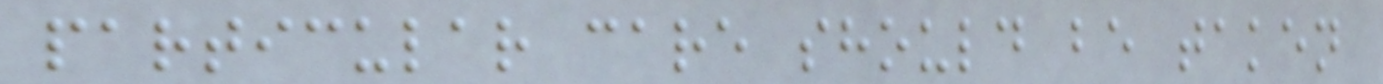particular care should be taken
